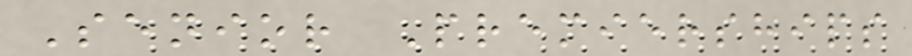Senior Premierships
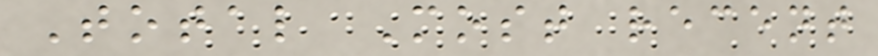Total Most recent
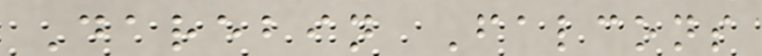Darebin Falcons
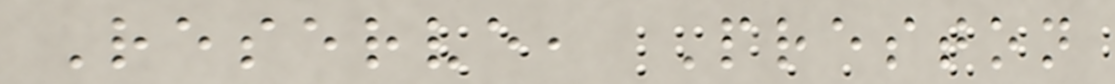Reserve, Preston
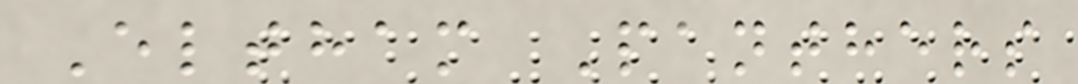Eltham Panthers
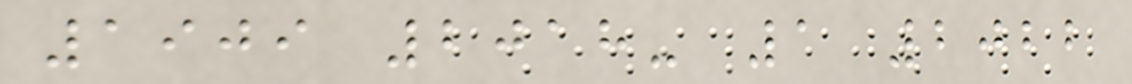1909 2018- 1 2022
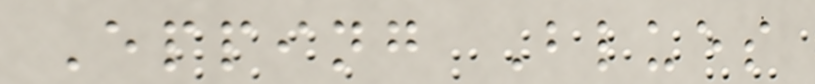Epping Blues
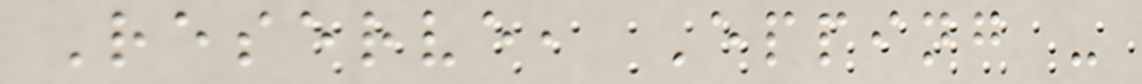Reserve, Epping -
